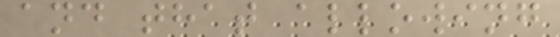and that allowing
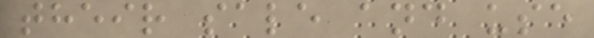their sale and use
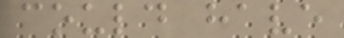could have
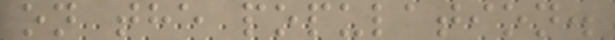on the population.
